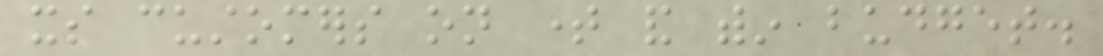its customers on time and within budget.
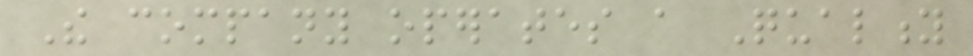The company operates a Quality
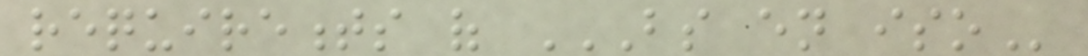requirements of BS EN ISO
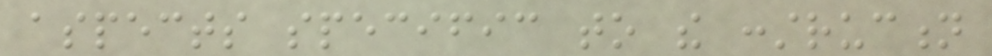aspects specific to the construction
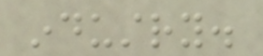industry.
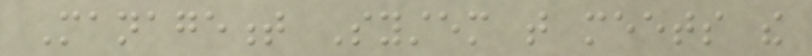Management System that meets the
